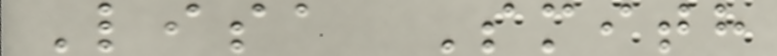Lisa Smith
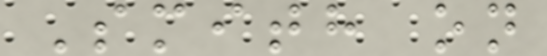Smith on
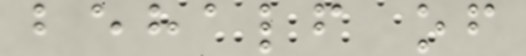behalf of
